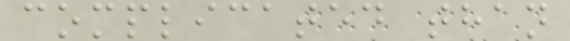complicated than
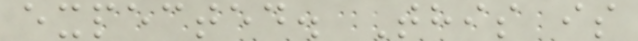expected. This is
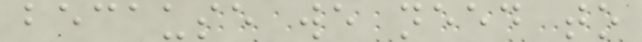because we need to
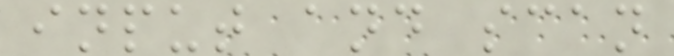input and scan
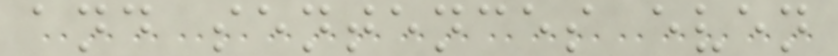and sentences even
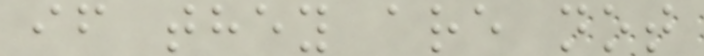if they are not
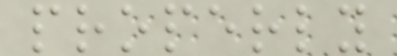properly
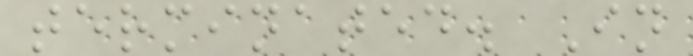terminated. In
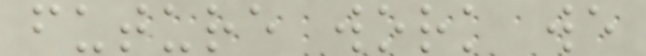future work we
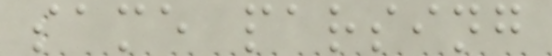same parsing
